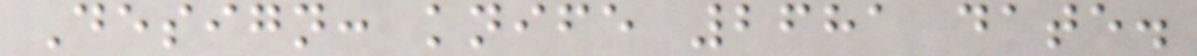Design: knife 2681 date.
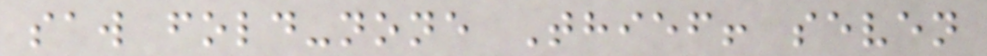saw fold-none Thief! seven
